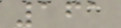161
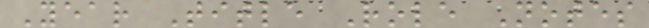Year Title Role Notes
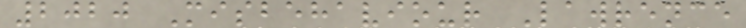2020 Misbehaviour Lawrence
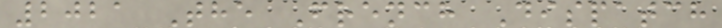2021 The French Dispatch
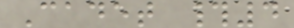Cadet #4
